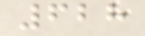628
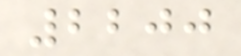2200
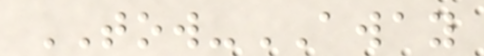TOW-AWAY
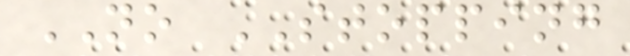NO STOPPING
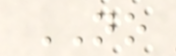NO
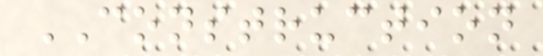CONSTRUCTION
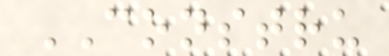CONSTRU
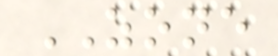ZONE
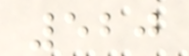520
